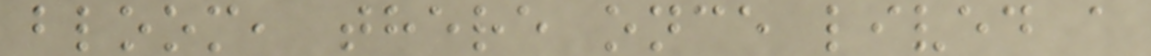bloom, there once lived a
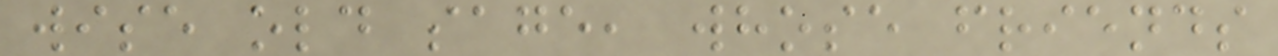wise old sage, whose friends
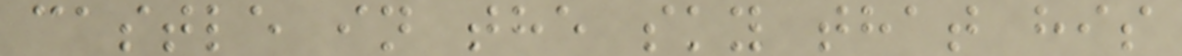castle in the sky that his
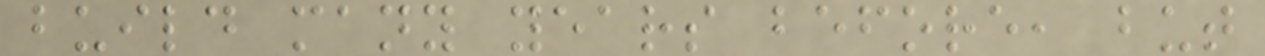build many years before, but
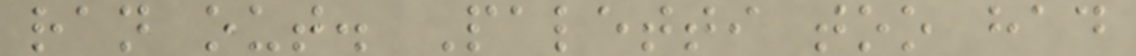ran out. Paletti too had
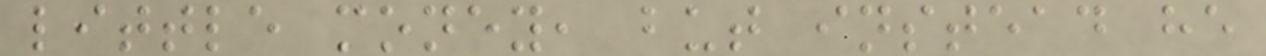little money, but instead he
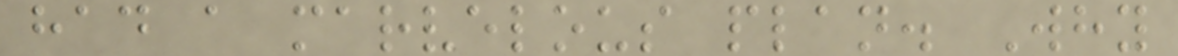had a marvelous plan. Why
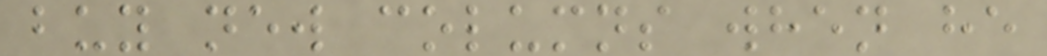buy new columns when he
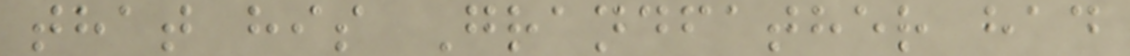that his Grandfather had
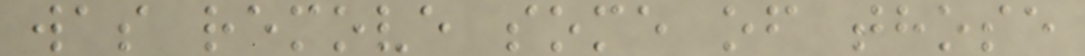was remove some of those
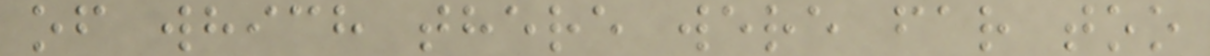of which there were far too
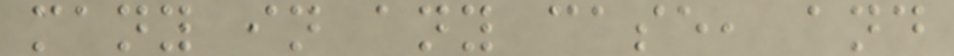many in any case, and
